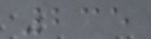235
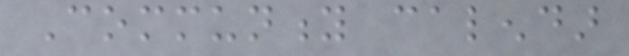Community calendar
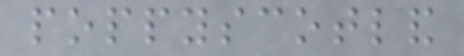poppyscotland
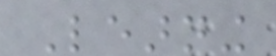Learning
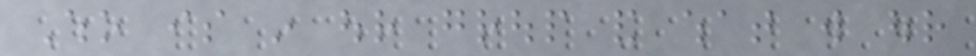Who is in our group and what will our
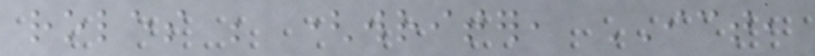roles be (writer, ICT,
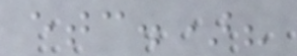etc.)?
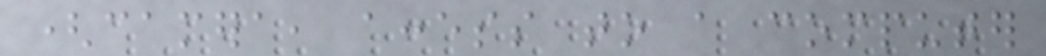(camera, access to a computer
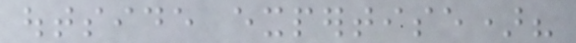outside expertise)?
